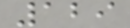129
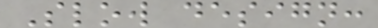Slow design:
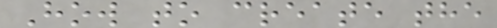How to create the
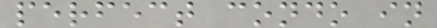perfect condo in
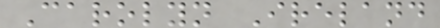Carolyn Ireland
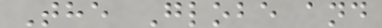The Globe and
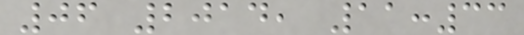06 2014, 11:33
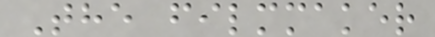The filmmaker
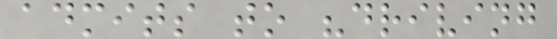admits to "driving
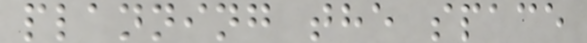planning the space
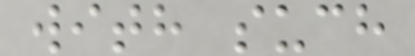with such
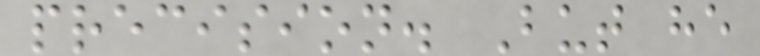precision. But he
